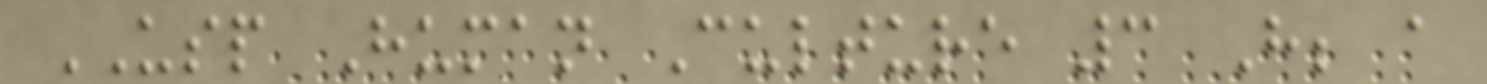USP Human Culture 3 H; a
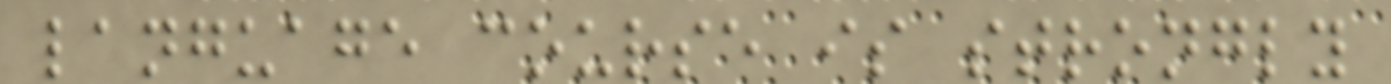language course is strongly
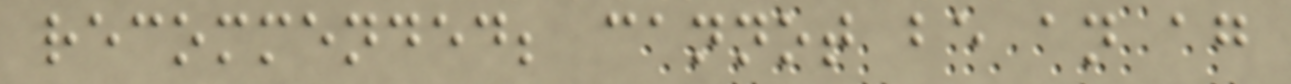recommended; cannot be an ag
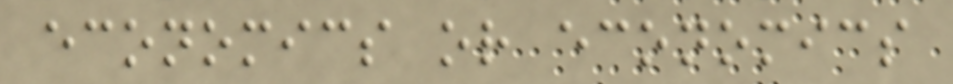economics or economics
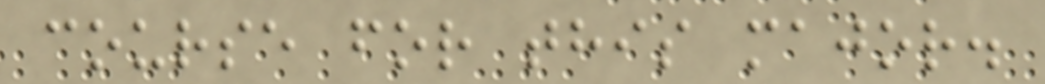course for this major.
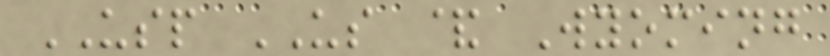USP US & Wyoming
